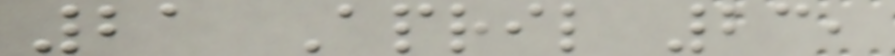21 April 23,
